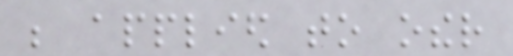be applied to other
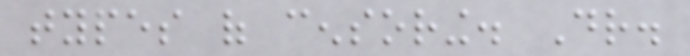types of censoring. Dr.
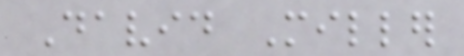David Miller
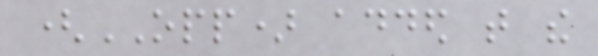(OPP) added that the
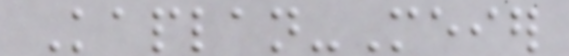Kaplan-Meier
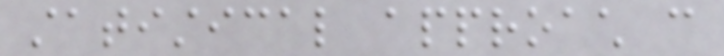statistical approach can
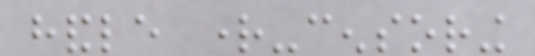handle right-censoring
